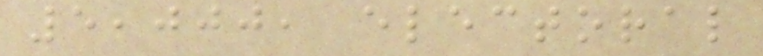5,000, electoral
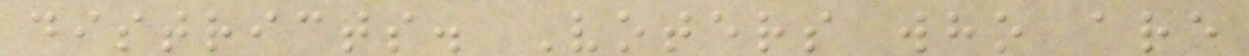districts. Voters who are
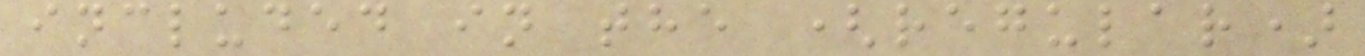included in the (regular)
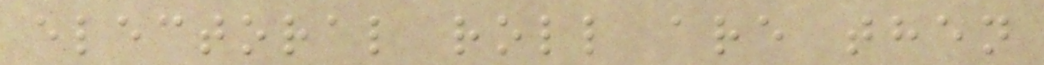electoral roll are then
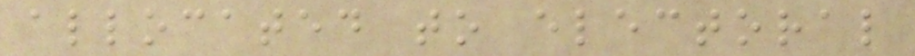allocated to electoral
